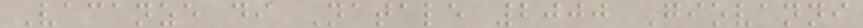Vacanze di Natale 2000 Giovanni
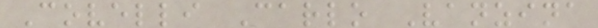Covelli Carlo Vanzina
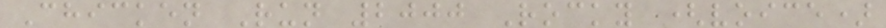Chicken Run 2000 Rocky (voice)
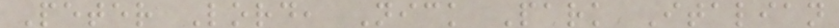Peter Lord, Nick Park Italian
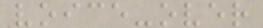voice-over
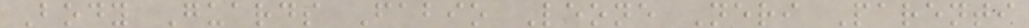Body Guards Fabio Leone Neri Parenti
